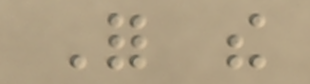For the
